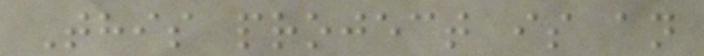This project is an
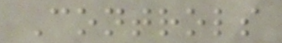Controls
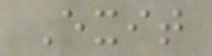Exit
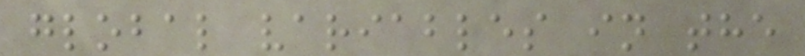global variables in the
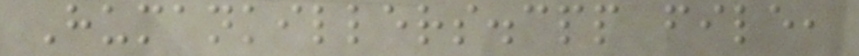Humankillers.cpp file,
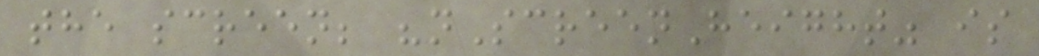the screen; "nScreenHeight" is
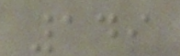149
